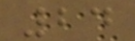24
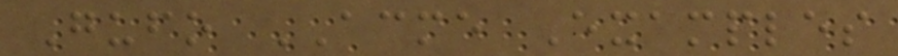Gufo ACME Examples
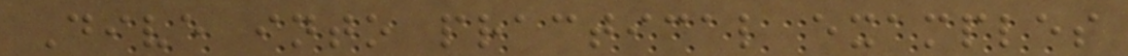Dive into practical examples
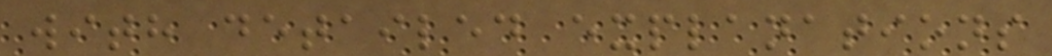with detailed explanations
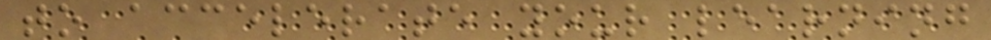to accelerate your learning
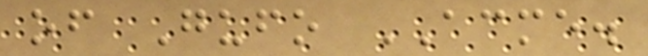of Gufo ACME.
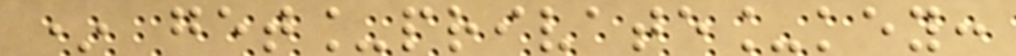* get_private_key:
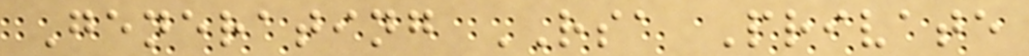Generating RSA Private
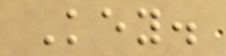Key.
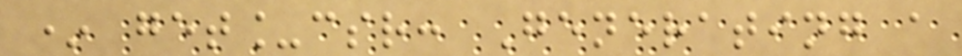* get_csr: Generating a
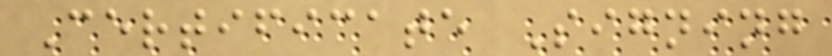Certificate Signing
